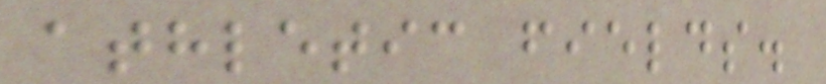athletic fields.
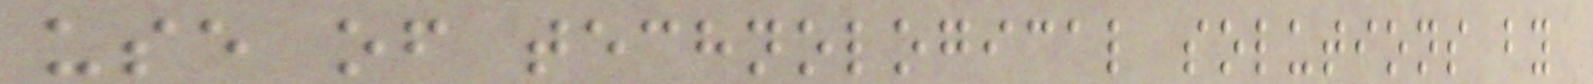use of technological solutions by
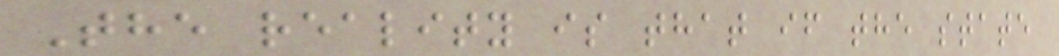The reality is that if the state
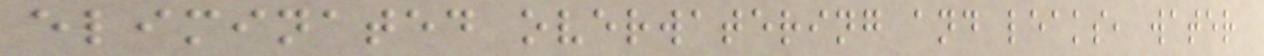eliminated overwatering and leaks, water
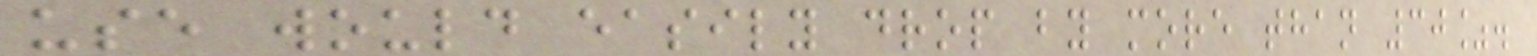use would easily drop by more than 30%.
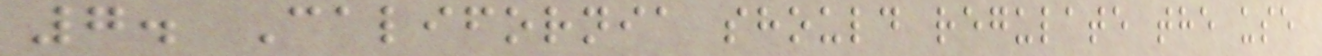7. California should regulate the use
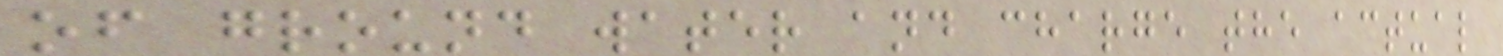of ground water and charge the actual
